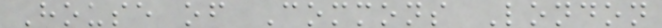House of Commons London
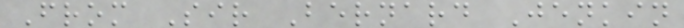From Sir Bernard Jenkin
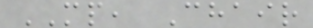MP, Chair
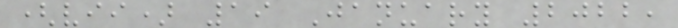(vii) 19 January 2022,
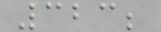323;
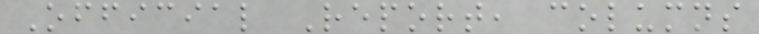Official Report, columns
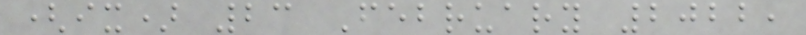(ix) 23 February 2022,
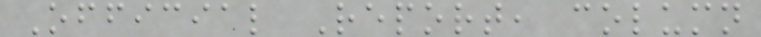Official Report, column
